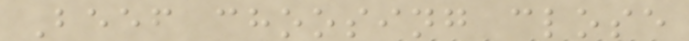Beef choosing close
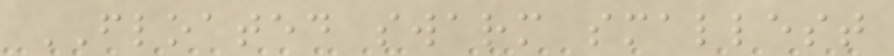FLOATED swarm smallest
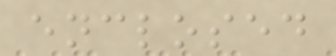enclosed
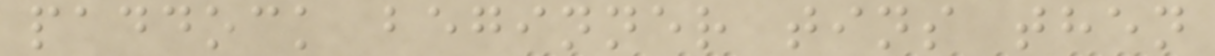paddock beginner tins then
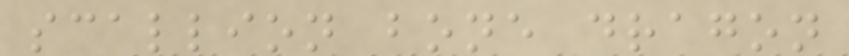scallion bone dragon
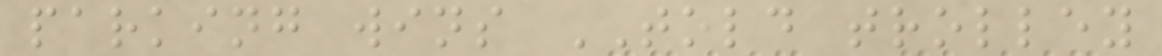parking wins TOLD trolley
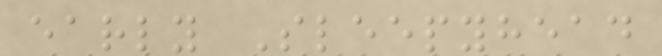early Sleepyhead
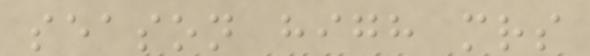season high mrs
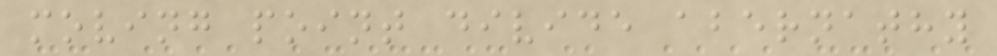moving point divide abernathy
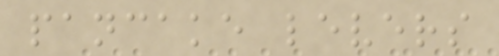pancake levers
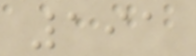191
